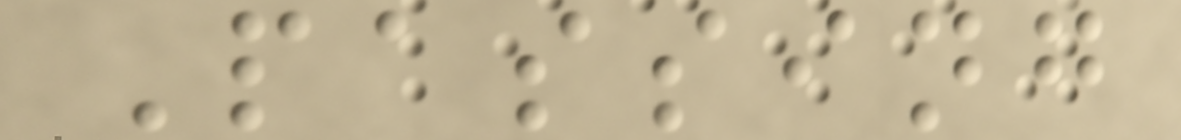Passing
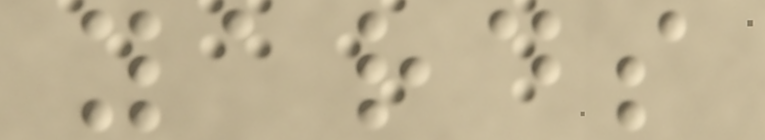yards
